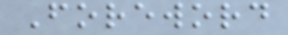Foreword
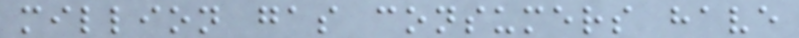million gas consumers have
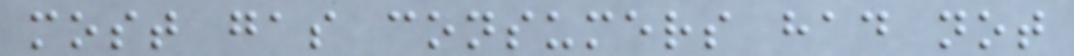most gas consumers had not
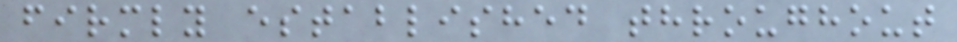firmly established throughout
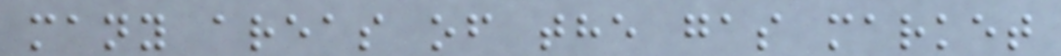many areas of the gas market
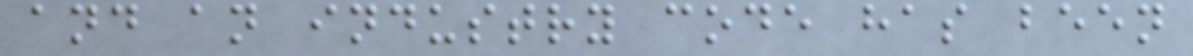and an industry code has been
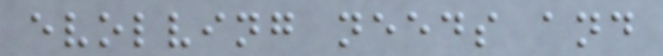evolving needs and
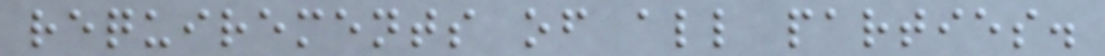requirements of all parties.
